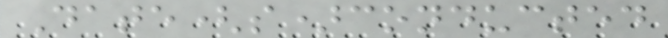Date(s)conducted
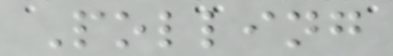Polling
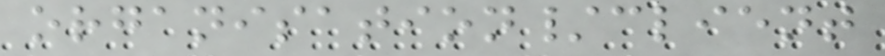organisation/client
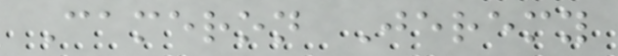Cameron Jeremy
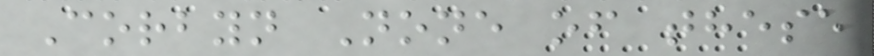Corbyn None of these
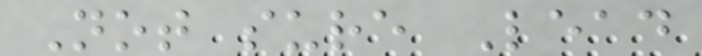Not sure Lead
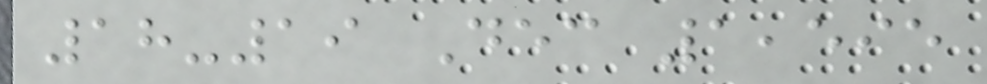18-19 Dec 1,595
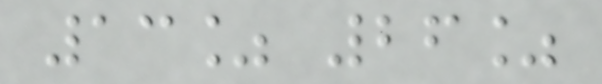13% 26%
